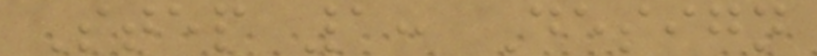Step 1: Design
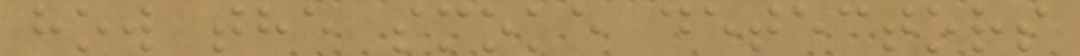how the smoke detectors
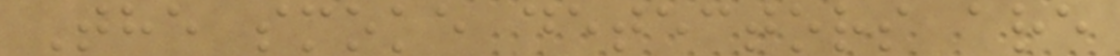The smoke detectors are
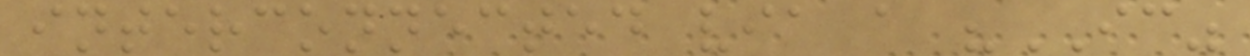interconnected via a "IC"
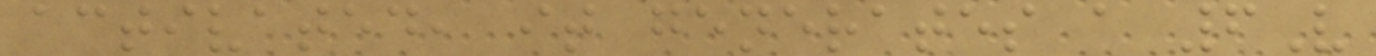activated, it generates a 6V
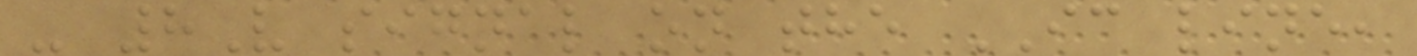- 8V signal on the IC line,
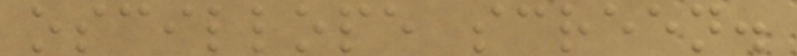oscillope screen.
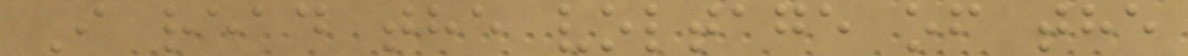I read the voltage of the
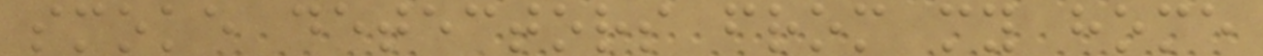smoke detectors from my home
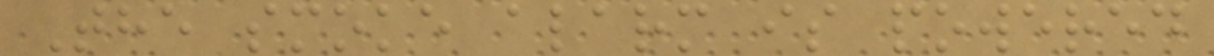The smoke alarm is powered
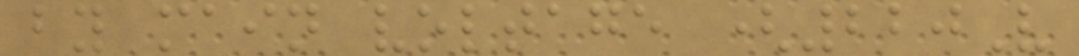by main voltage (220V
